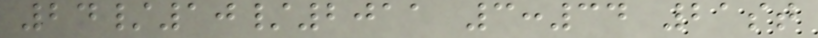24/10/2011 3:34 21st
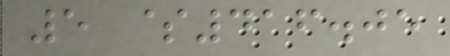5 $416.05
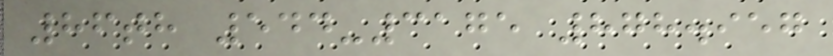86th 544-3175 878.957
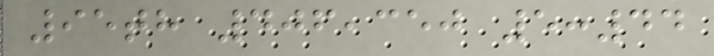95th 406,350 5:44
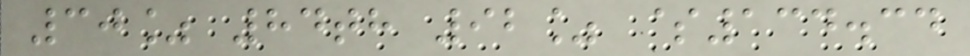30% 84th 92% $134.34
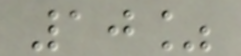10%
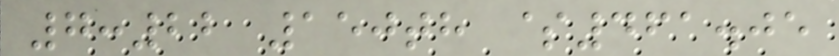7:22 150th $461.05
